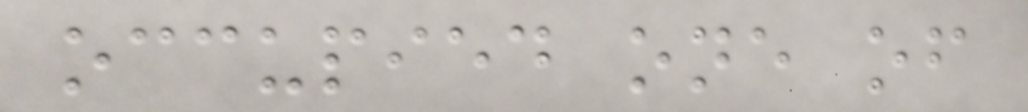occupied one of
